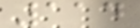114
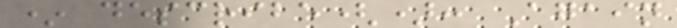* describe(): Again
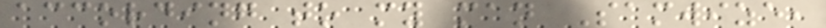according to my man Samwize,
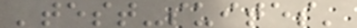'test-suites'
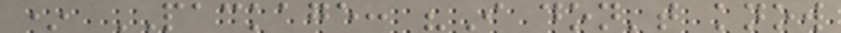* PACKAGE: "I don't know
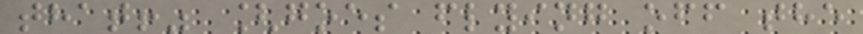that!" [goes flying off the
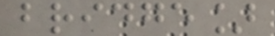bridge]
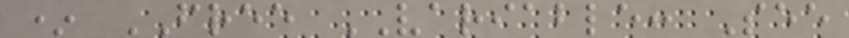* FREE VARIABLE: See
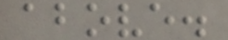above.
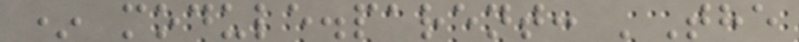* module.parent: 'The
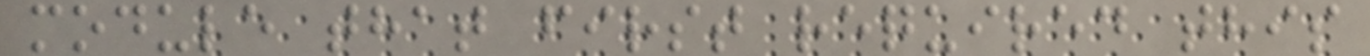module that first required this
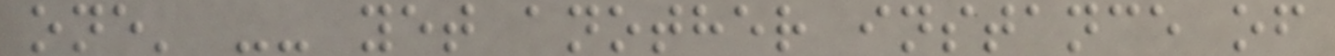one' -- yet another instance of
